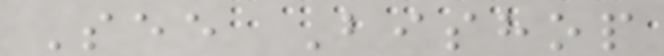See Bishop
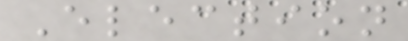Election
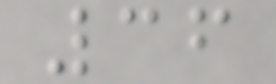36
